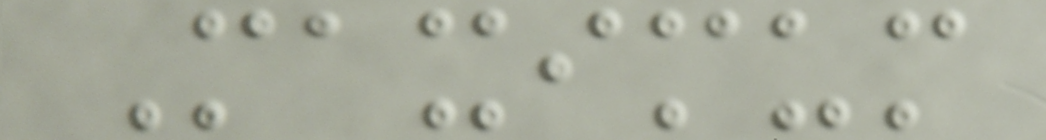Maximum
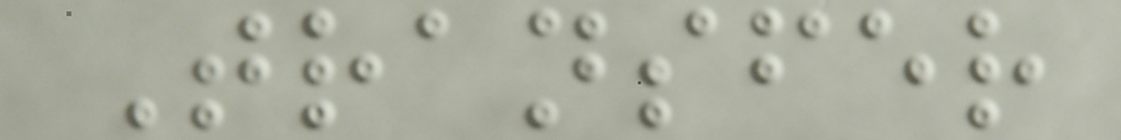Transfer
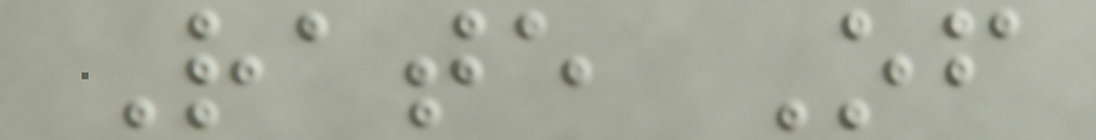Rate Of
